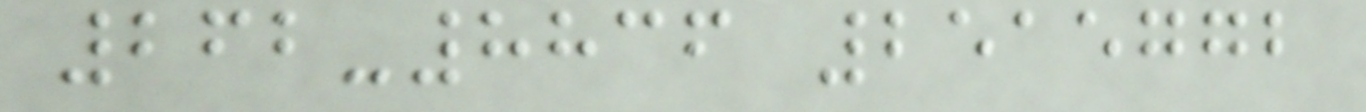262-8836 2515772
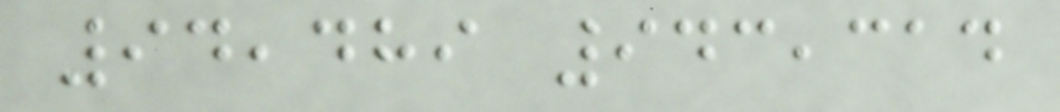94,489 943,314
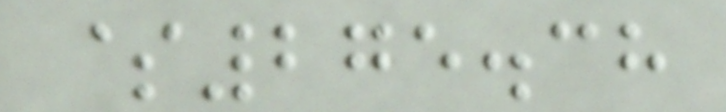$275.38
